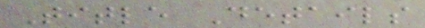Title Details
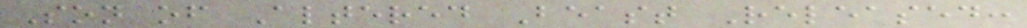Son of Altered Beast Released:
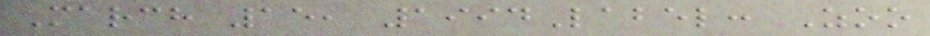March 15, 1994Label: Zoo
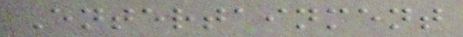Entertainment
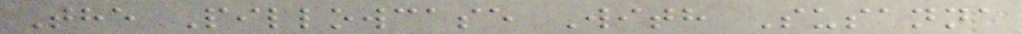The Pillowcase With Susanna
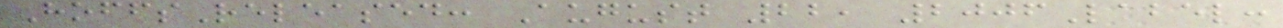HoffsReleased: August 22, 2006Label:
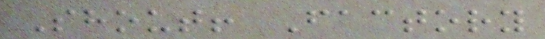Shout! Factory
